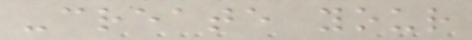-create your
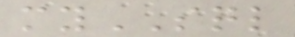mySQL
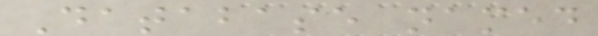Database named
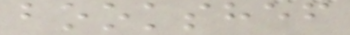bookshef
